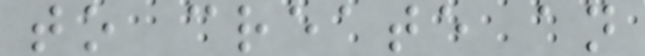to create an
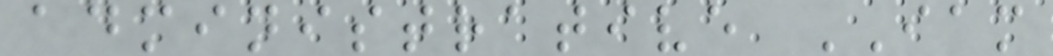administrative IAM
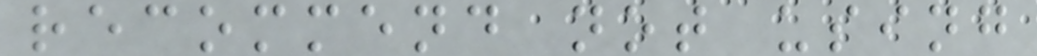recommend not using
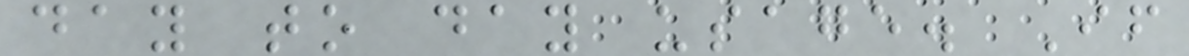day to day usage. If
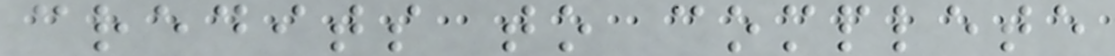credits to complete
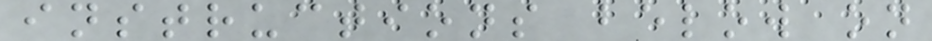instructions below on
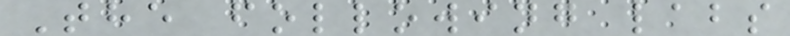The following labs
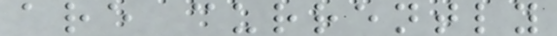are currently
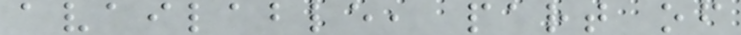available, part of
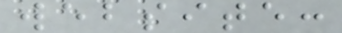website:
